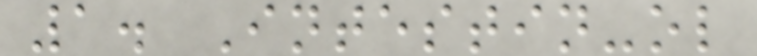1. Intestin-ol
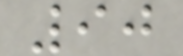90
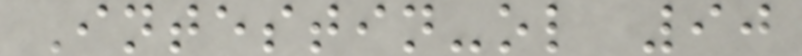Intestin-ol 90
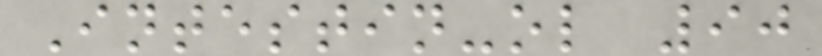Intestin-ol 90
